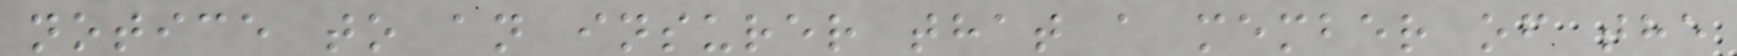notice to an insurer that a member of the
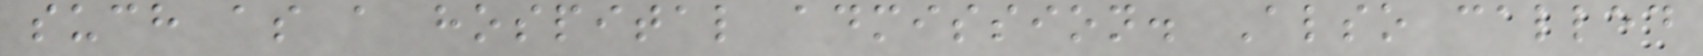such as a hospital admission. Also called
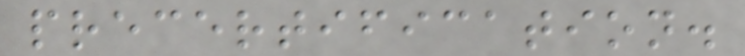precertification.
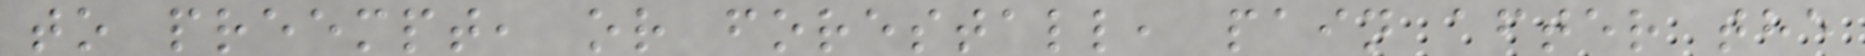to preempt, or forestall, pain after the
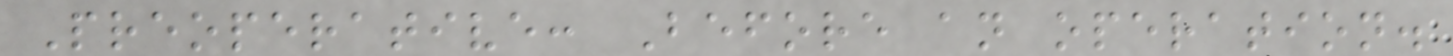Preoperative: Before an operation.
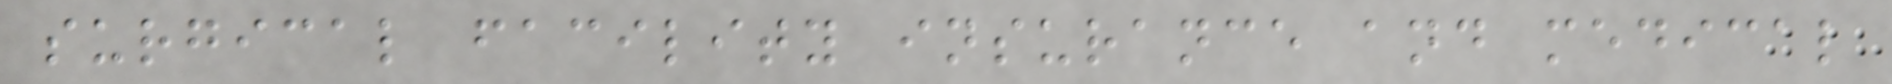surgical facility insurance and medical
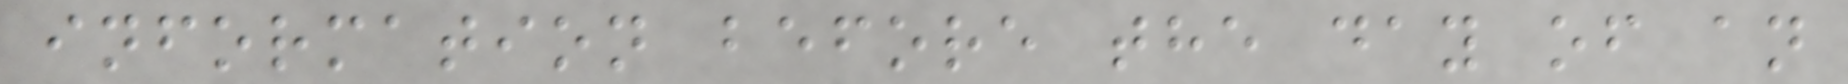information before the day of an
